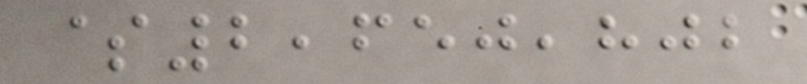$2,650,802
